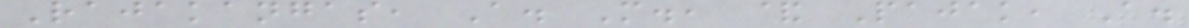Rajakangas, A. M., & Pajak, A.
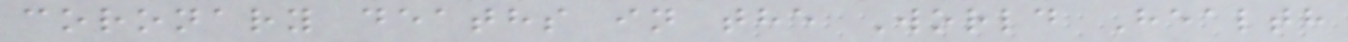coronary deaths in the World Health
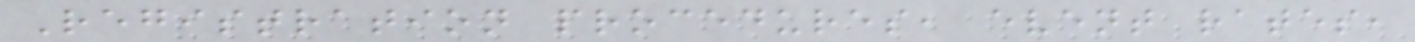Registration procedures, event rates,
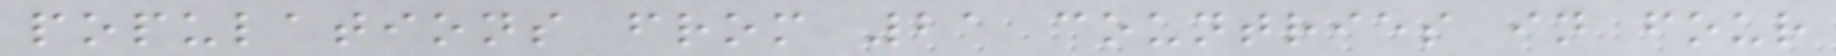populations from 21 countries in four
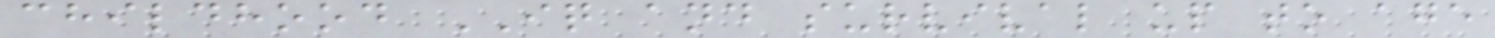childhood IQ and survival up to age
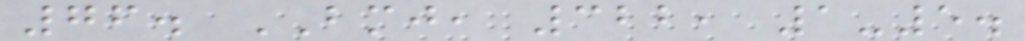76. BMJ, 322, 1-5.
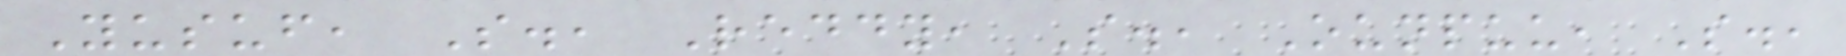Yusuf, S., Reddy, S., Ounpuu, S.,
